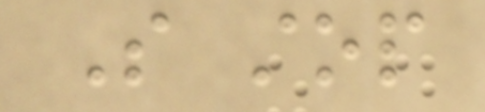So stop
